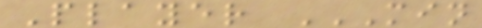Player MIN
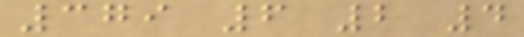379 6 2 4
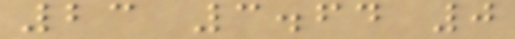23 3.64 0
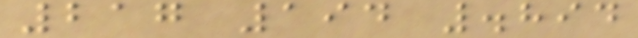217 194 .894
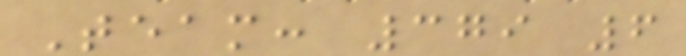Team: 379 6
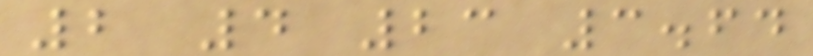2 4 23 3.64
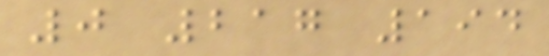0 217 194
